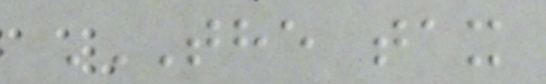THE TAX
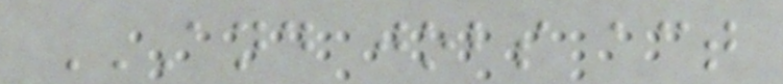AND JOBS ACT
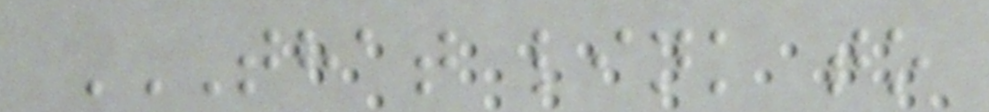THAT LINK TO
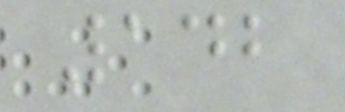142
